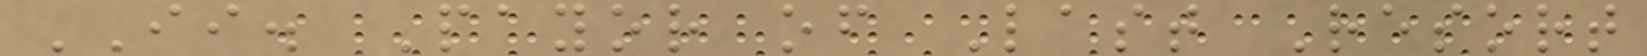II. Payor of Last Resort
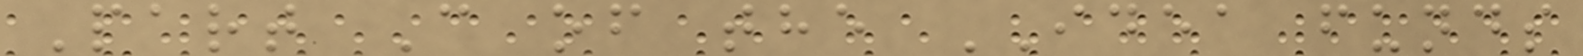Part C of the IDEA funds
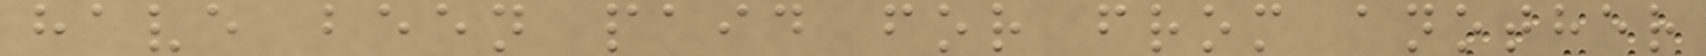have been paid for from another
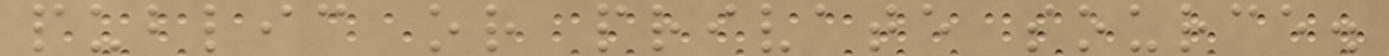public or private source.
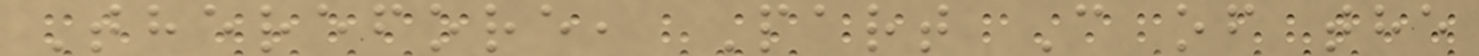Therefore, Part C of the
